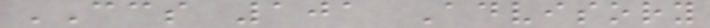CCS 101 Advisory
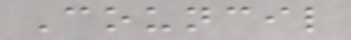Council
